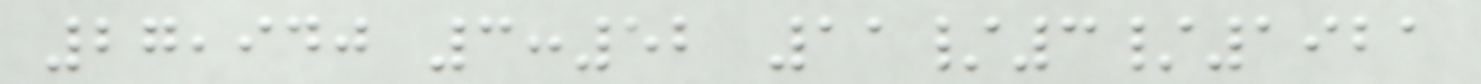27,940 3:52 11/3/1921
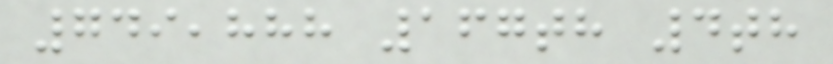749,888 167th 4th
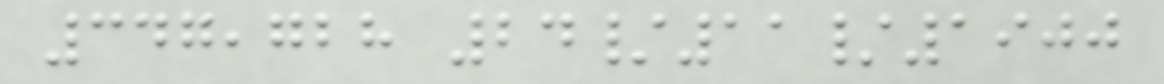347,728 24/11/1900
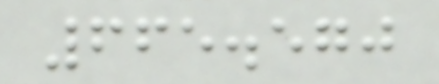665.570
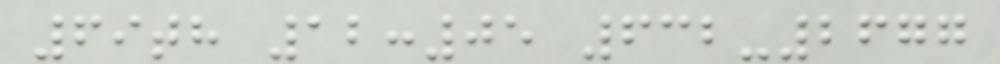69th 12:05 632-2677
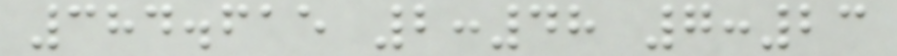384.615 2:48 7:23
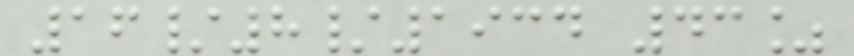16/8/1934 43%
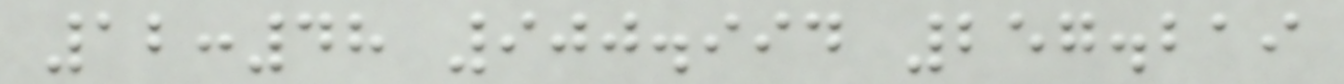12:48 900.994 257.219
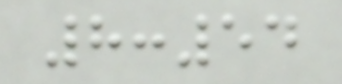8:54
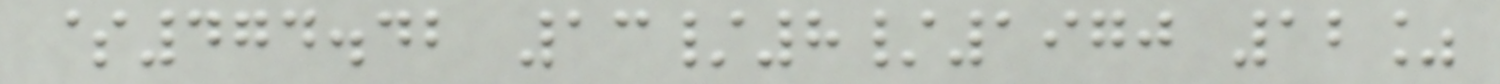$474.42 13/8/1970 12%
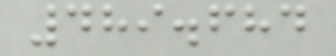489.684
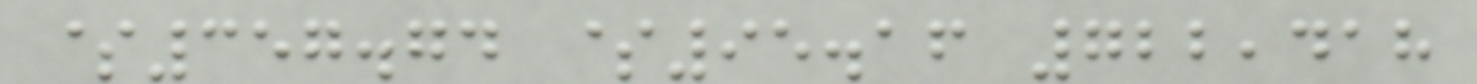$357.74 $95.16 722,418
